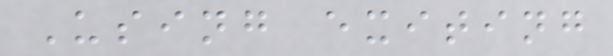Using exiting
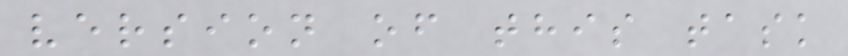version of this task
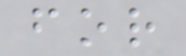for
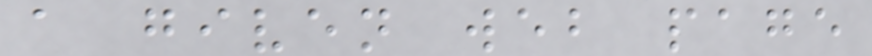a given web page
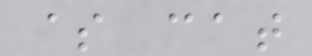$ cat
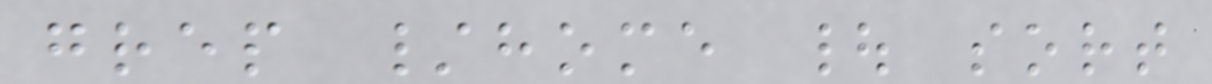grep /home | sort
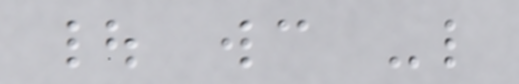| wc -l
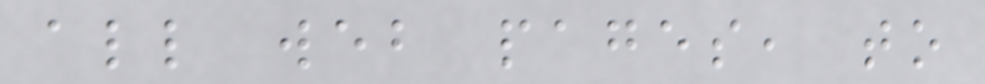all web pages, to
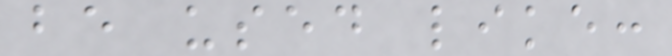be used like:
